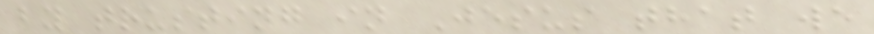by trusting in Jesus that we
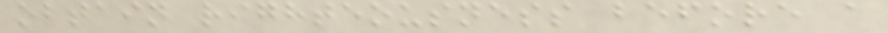obtain righteousness before a
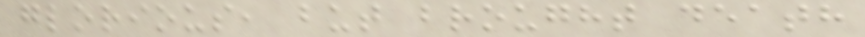glorious, but brought death
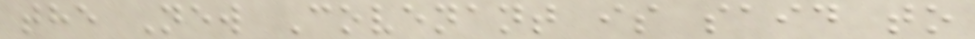the New Covenant is said to
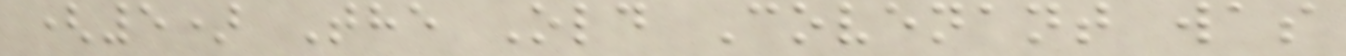(5) The Old Covenant was
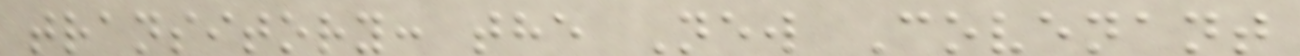transitory: the New Covenant
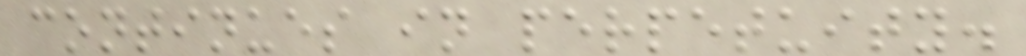continues in perpetuity.
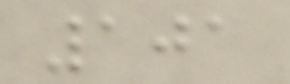101
